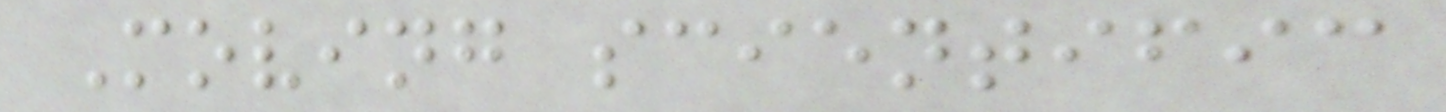Moving scientific
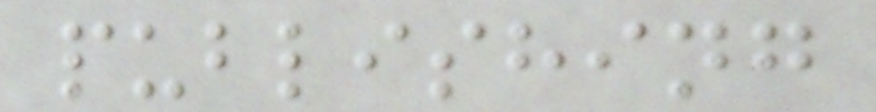publishing
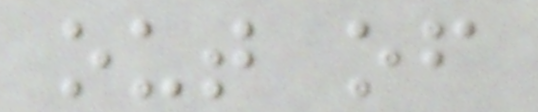out of
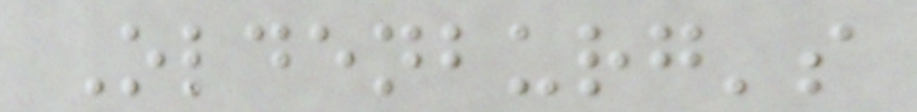Oldenburg's
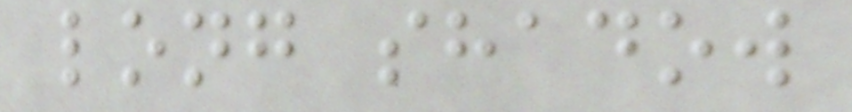long shadow
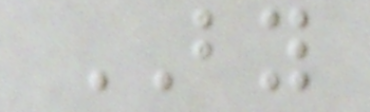BY
